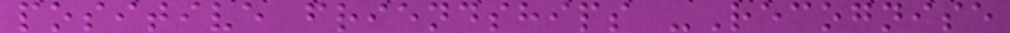positive friendships -Recognise
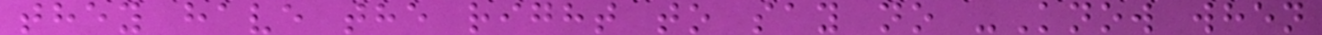they have the right to say no -Know when
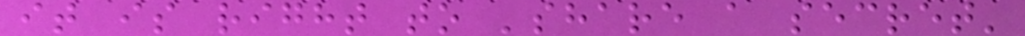it is right to 'share a secret'
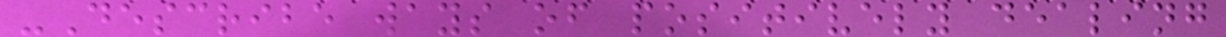-Describe ways of positively dealing
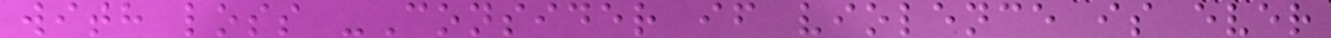with loss -Consider if violence is ever
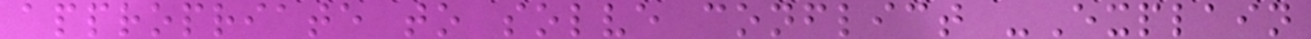appropriate to solve conflict -Explain
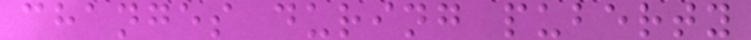changes during puberty
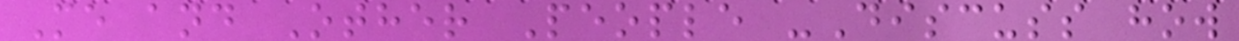Me and Other People -Discuss how
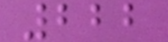222
